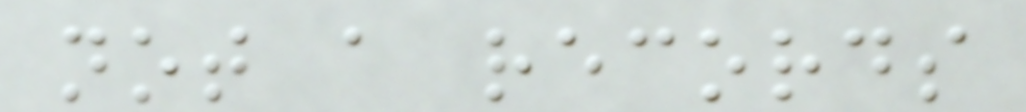not a records
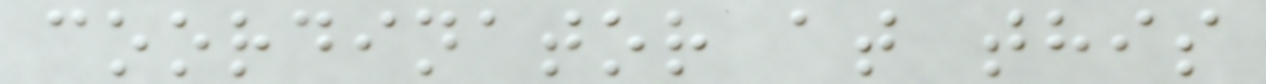coordinator at this
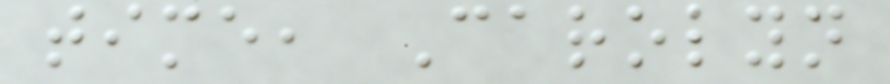time, Carolyn
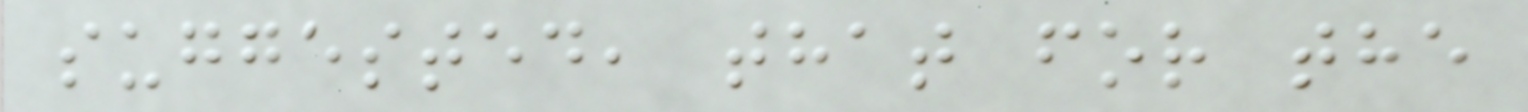suggested, that for the
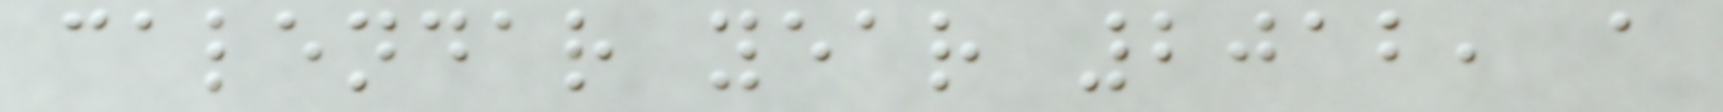calendar year 2012, a
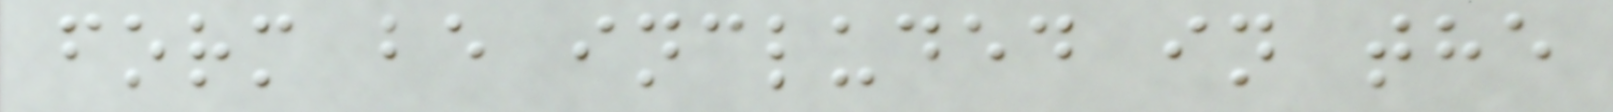form be included in the
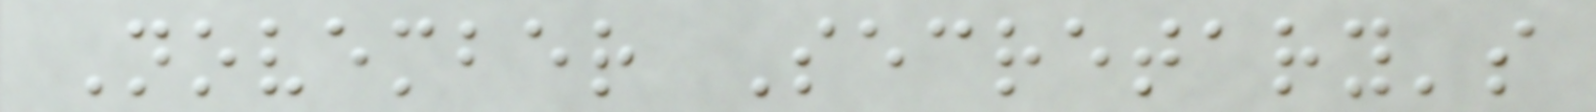November Secretary's
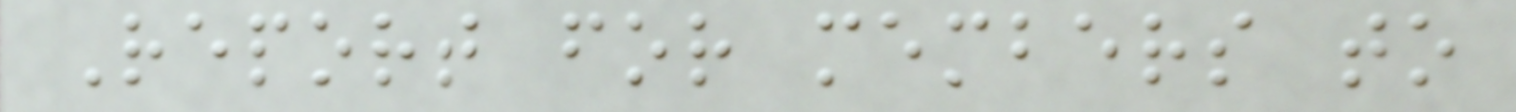Report for members to
